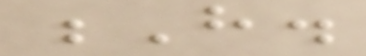H.
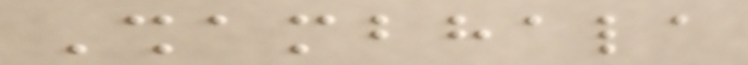Shambhala
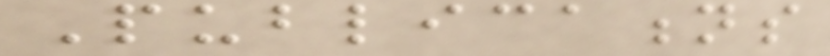Publications
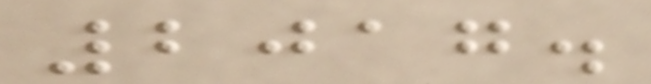2017.
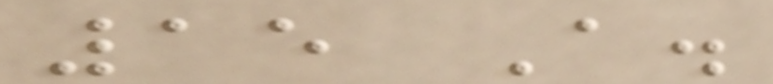15 A.
